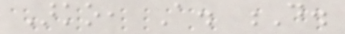Arko, A. D.
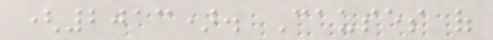(2013). Causes of
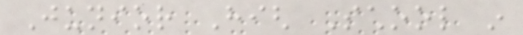Junior High School in
